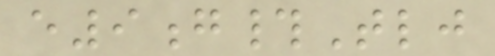e9g#Tlj
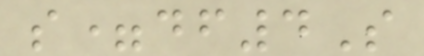s=df4S
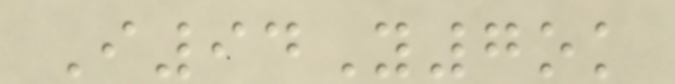I94Y7ok
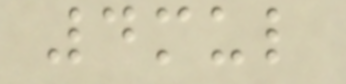4mul
